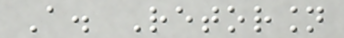A. Retorsion
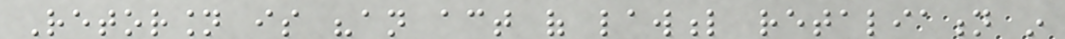Retorsion is "an act of lawful retaliation in
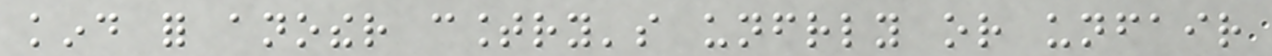kind for another country's unfriendly or unfair
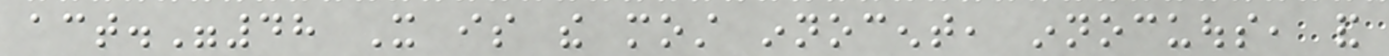act."48 It is the most innocent, innocuous, and
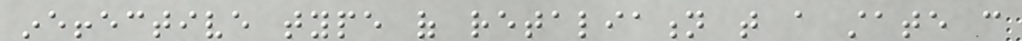ineffective type of retaliation that a state can
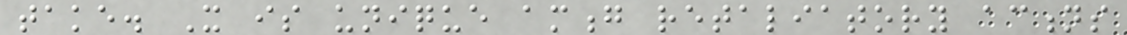take. It is unique among retaliatory actions
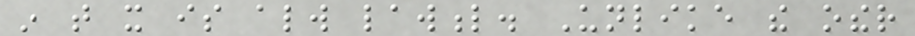in that it is always lawful. Unlike the other
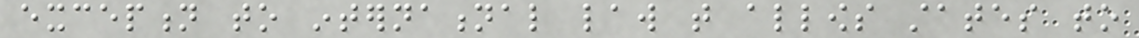exception to international law that allows states to
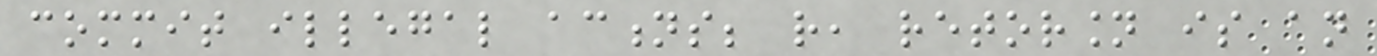commit illegal actions; rather, retorsion is an
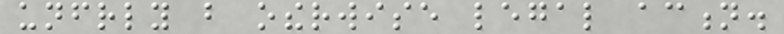unfriendly but otherwise legal action.
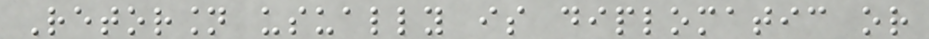Retorsion usually is diplomatic or
